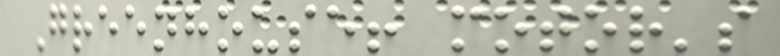Greenhouse! motor's
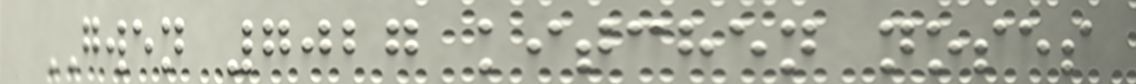GWEN 7027 kitchen noses
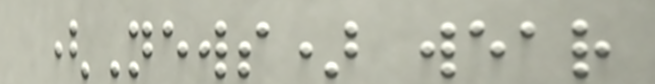(News) wear
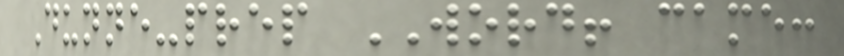Dunne-prep WORD! came:
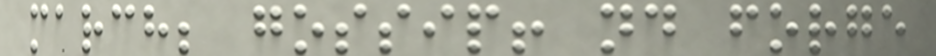march; gossip! nd forge
